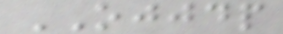OJJDP
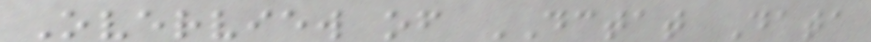Overview of DCTAT Data
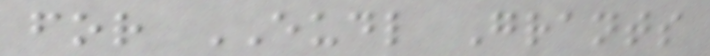for EUDL Grants
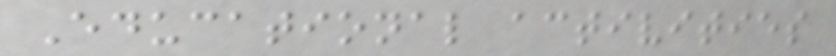Educational activities
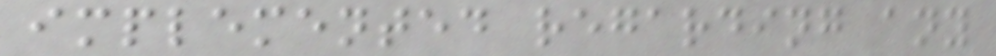implemented regarding any
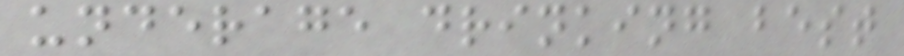underage drinking best
